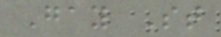Gay St
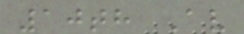10th Av
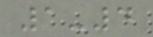1-4
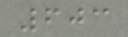603
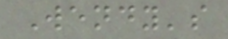Wendy's
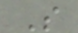S
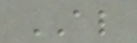AL
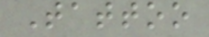Tattoo
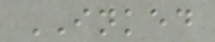INKED
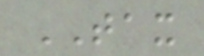TAX
